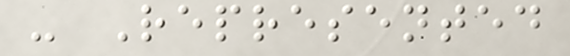- Represented
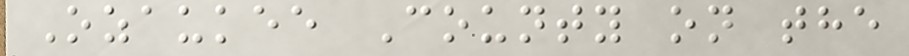Ozaukee County on the
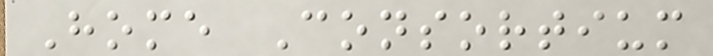Home Consortium
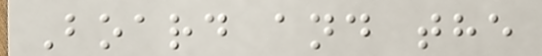Board and the
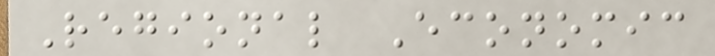Regional Economic
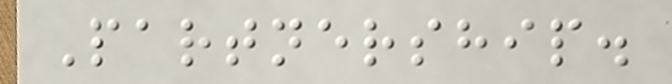Partnership.
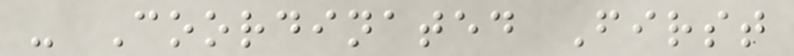- Coordinated First
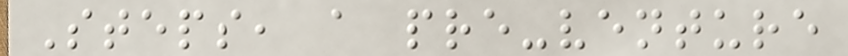Steps, a pre-venture
